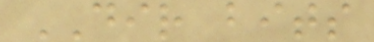DIR bits
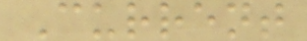Current
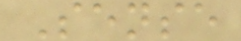Sense
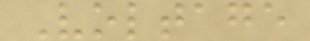Voltage
